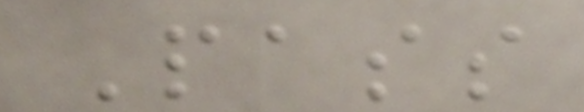Pass
